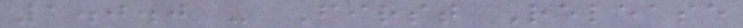1.0.0 - First Release
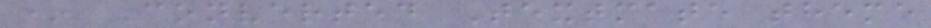* Converted Textmate theme
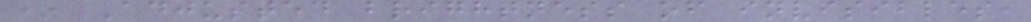* Adjusted brightness of invisibles,
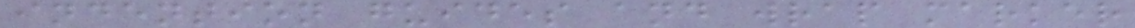indention guides and wrap marker
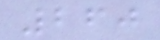260
